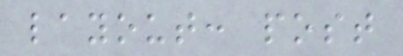layout: post
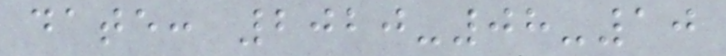date: 2020-08-10
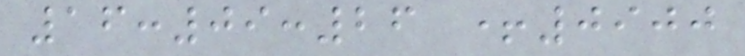16:09:26 +0900
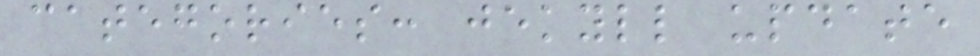categories: jekyll update
